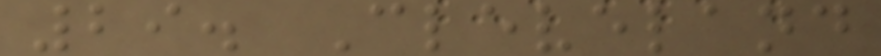29. Cleveland
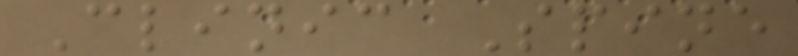Clinic Spine
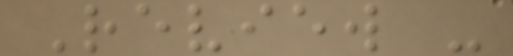Review -
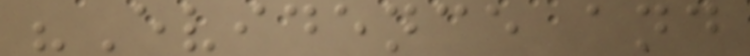"Evidence and
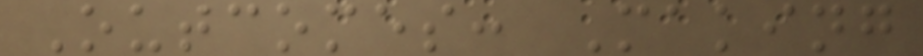Outcomes: Making
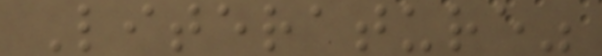Literature"
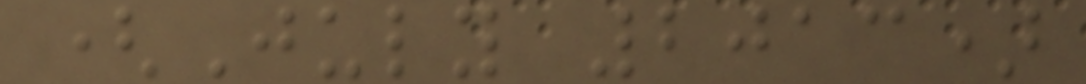(July 2013)
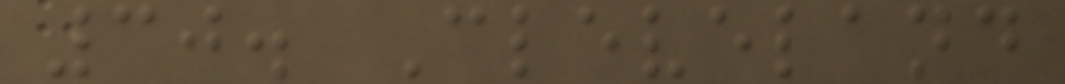30. Cleveland
